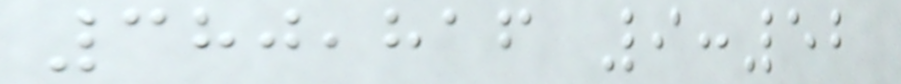380,816 9:52
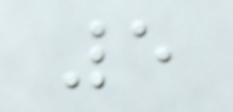5
